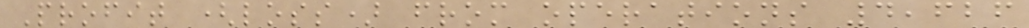Profit (loss) from operations 4,626
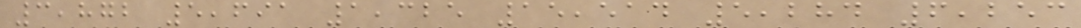3,872 5,691 1,325 15,514 5,284 6,253
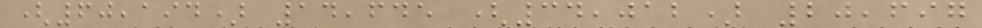(60,194) 14,645 (34,012) 20,697
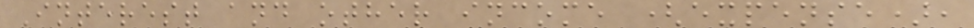Interest and other income (expense),
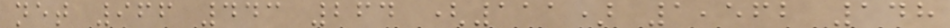net 966 443 264 (111) 1,562 148
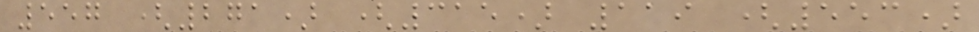557 (271) (315) 119 (553)
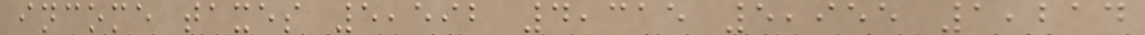income taxes 5,592 4,315 5,955 1,214
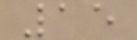15
